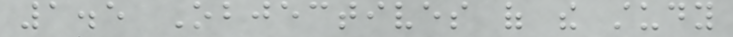1.5 Objectives of the study
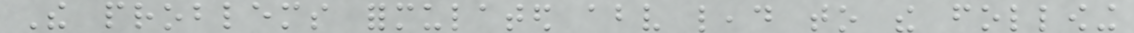The problems formulated above lead to the following
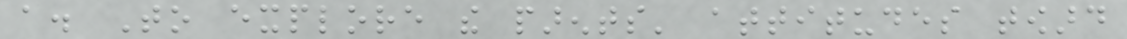a. To explore the parents' attitudes toward
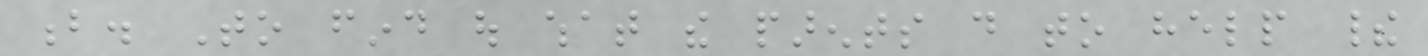b. To find out what the parents do to help their
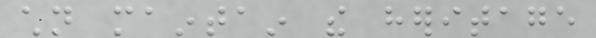children maintain the heritage
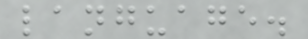language.
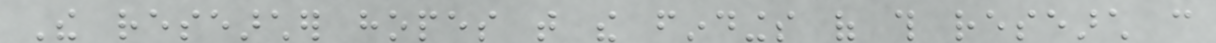The researcher hopes that the findings of this research can
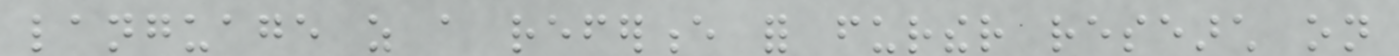language as a reference for further research on
